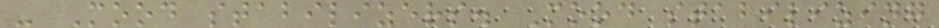- Mood stabilizers. Mood stabilizing
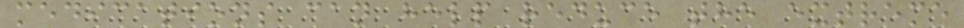medications can help reduce the extreme
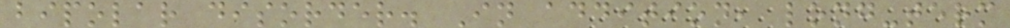bipolar disorder. In addition, long-term
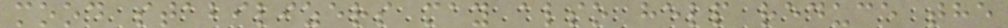mood stabilizers may also help reduce the
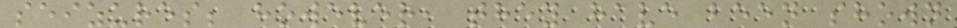seizures; however, they have been shown
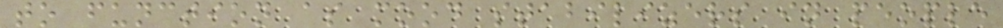to function as mood stabilizers in people
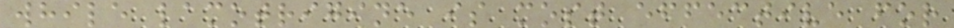while lamotrigine is most effective for
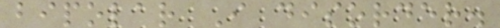bipolar I disorder.
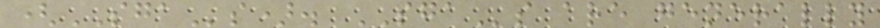(SGAs). SGAs are generally
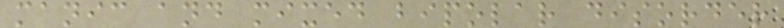manic and mixed bipolar disorder
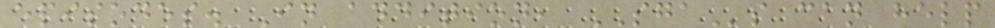episodes. In addition, SGAs can help
